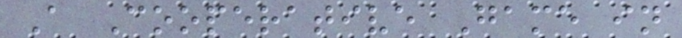A Cooperative Game in
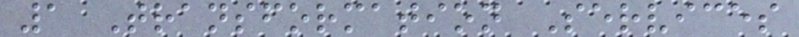1 Transformation Services
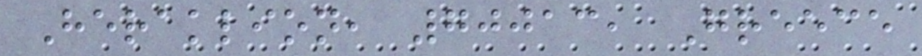Heraklion, 70013, Greece
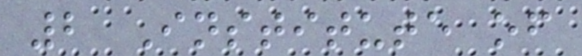2 Institute of
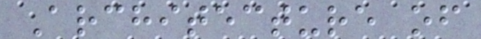Architecture of
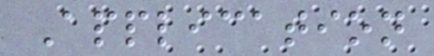Application
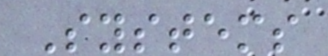Systems
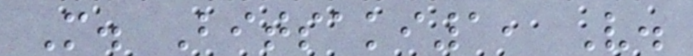M. Bitsaki1, V.
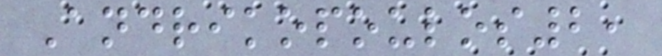Andrikopoulos2,
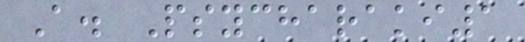A. Psycharaki1
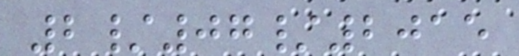2/07/2015
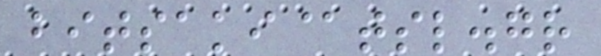bitsaki@tsl.gr
